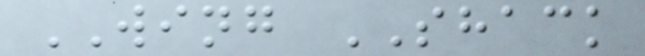WING SHACK
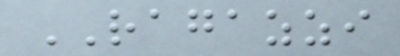RAGAZZI
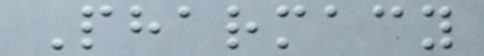Pharmacy
